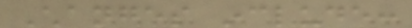Changes include:
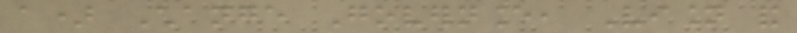a) Change Governance, Vision and
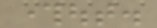throughout.
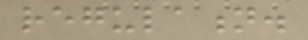regulation.
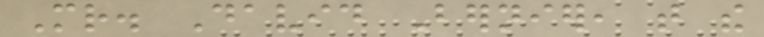Mr. David Bernier, that the
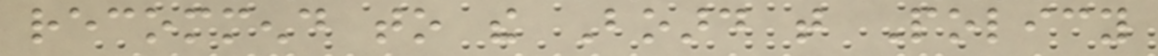recommend to the Board that Policy
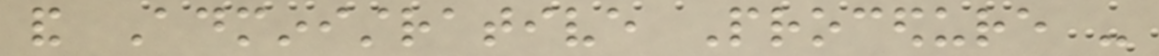and Administrative Procedure -
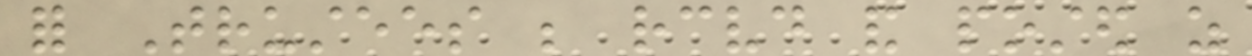for Trustees be received and posted as
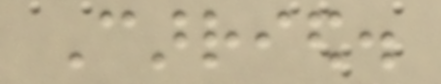Carried.
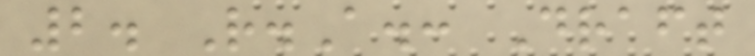2. R.A.: Draft
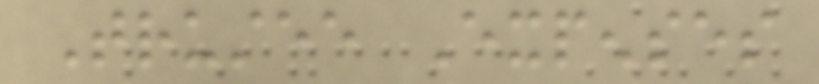Trustee Expenses
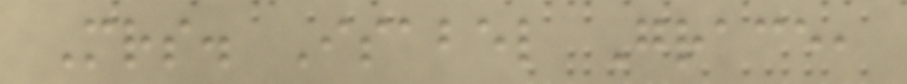Mrs. Isabel Grace,
